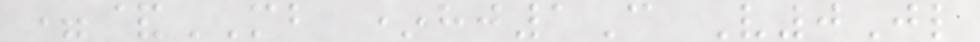=&MB *hj1C V0Jl
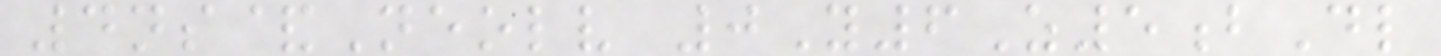4ns&Neolv 0Y6Z5bDl
